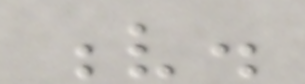v.
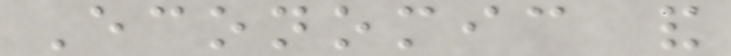Economic and
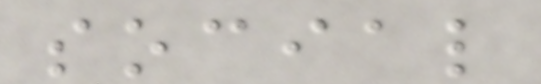social
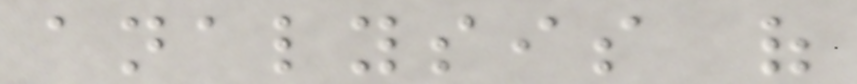analysis of
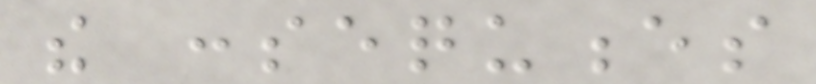the consequences
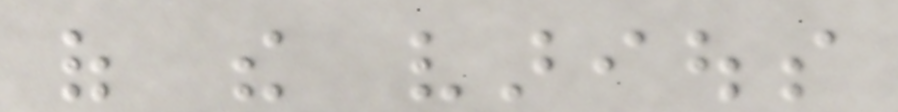of the various
